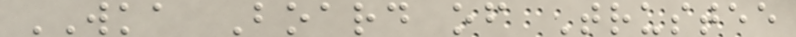WKA Board of Trustee
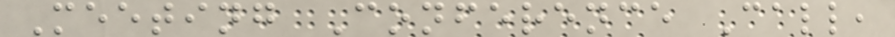Meeting Conference Call,
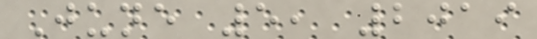June 5, 2019
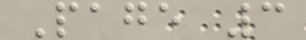Page 3
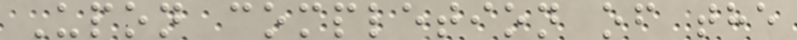Upon completion of the
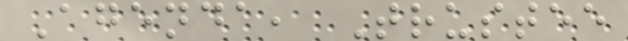Agenda, Trustee
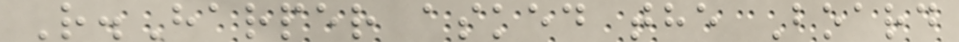R.Harper asked the Board
